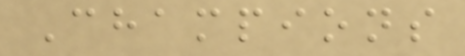Champions
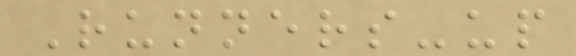Runners-up
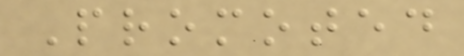Promoted
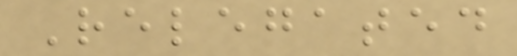Relegated
